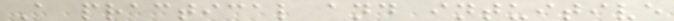A practical and intuitive
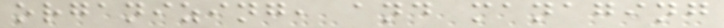organizing, and managing
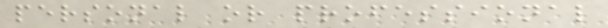personal or professional
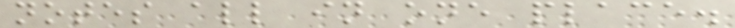notes all in one place.
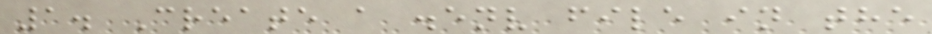1. Create a .env file in the
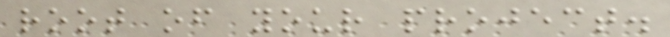root of your project.
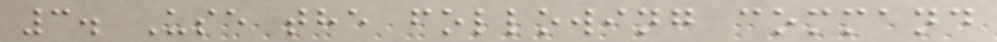3. Use the following command
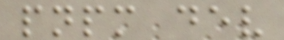pnpm dev
